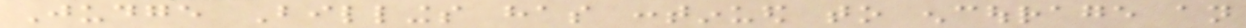Judge Billings has continued to encourage an
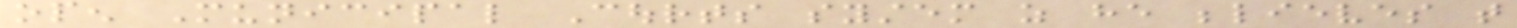open Municipal Courts system as he believes that
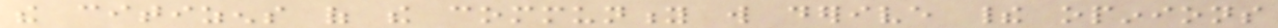the citizens of the community will derive their opinions
